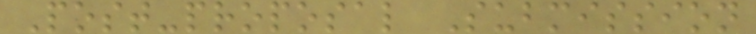Post-proposal Submission
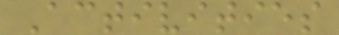Activities
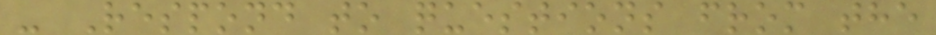- Respond to questions from the
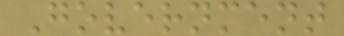Government
